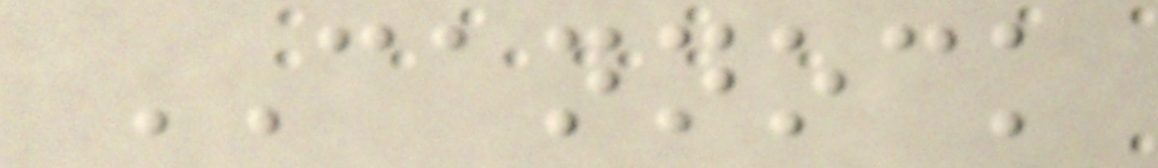CANNOCK
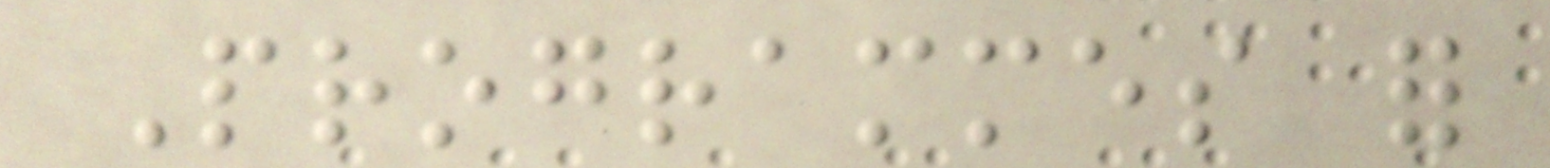Programmes for
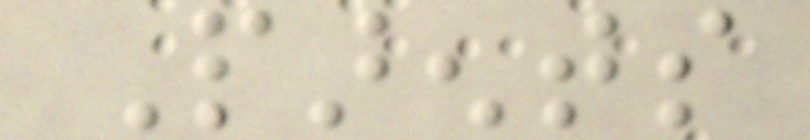Parents
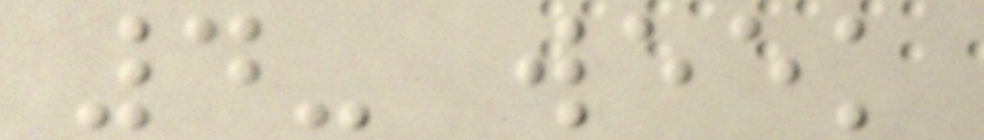4- week
